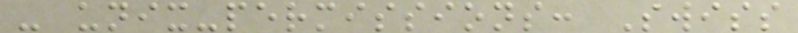- unix-permissions: Swiss
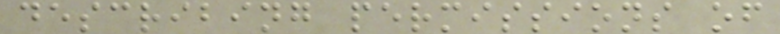describing permissions of
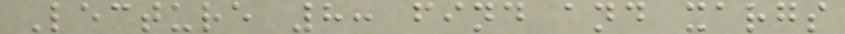Lecture 8: find and xargs
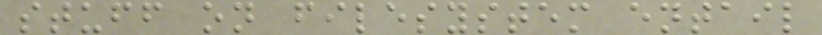stuff on filesystem entail
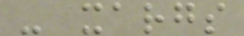- xargs
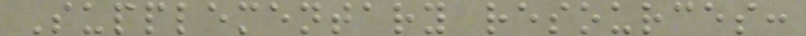Supplementary resources:
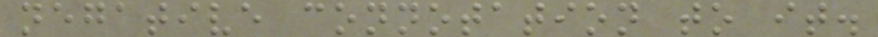negative connotation to it.
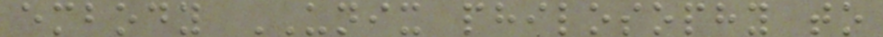embody UNIX philosophy to
